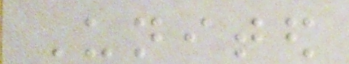United
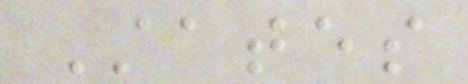States
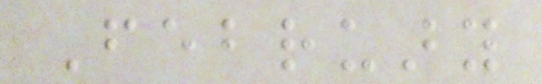February
